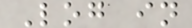Log in
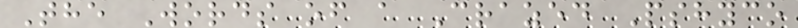The Words of a Crazed Pshyco
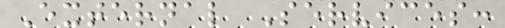External Services:
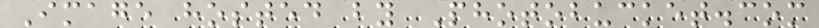Image hosted by Photobucket.com
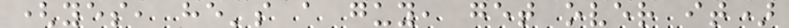(yes, he's a guy, get over it)
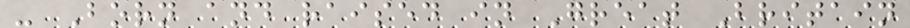- Born and raised in Great Britain
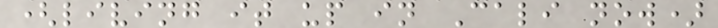(living it up in Cali now)
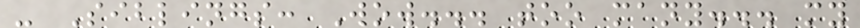- Siblings: Wow... too many... my
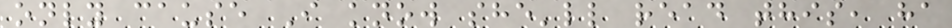only cause I know she'll read this, ha
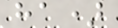ha)
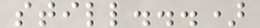still...)
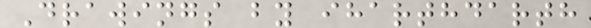Drawings by iharthdarth
